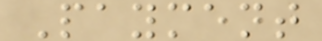Payment
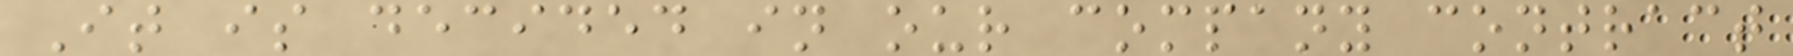It is decided in our company contract
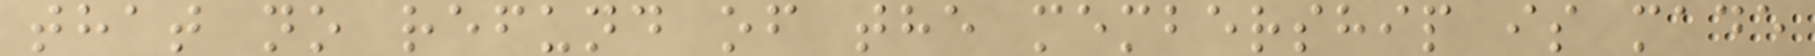that no refund of the membership is made
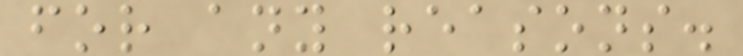for any reasons.
